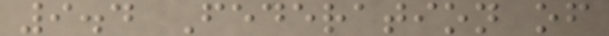9.4 Federation of
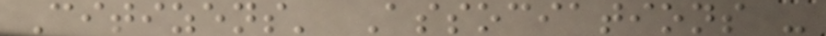Citizens' Associations -
